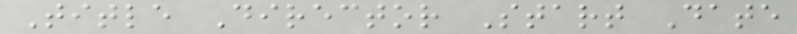Title Director Start Date
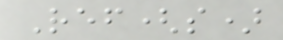Ref(s)
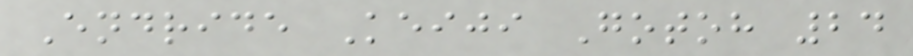Endride Keiji Gotoh 24
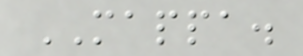MAPPA.
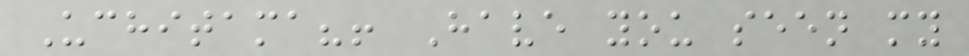Uchitama?! Have you seen my
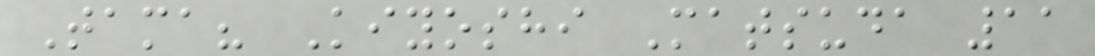Tama? Kiyoshi Matsuda 11
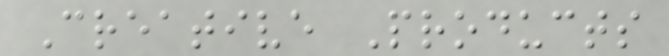Creative Products
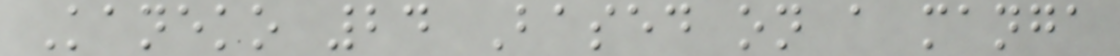Kaneko 24 Based on a manga
